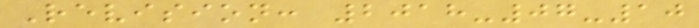Revision: 2018-07-10
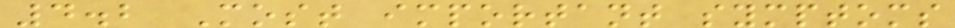4.2 Most important symptoms
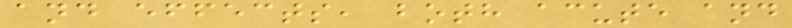and effects, both acute and
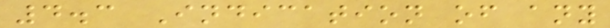4.3 Indication of any
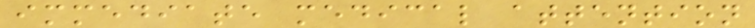immediate medical attention
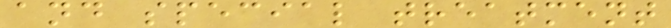and special treatment
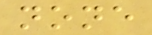none
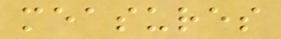measures
